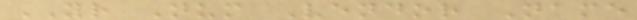YR Num Vendor Name
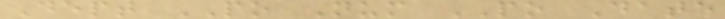Dept PO Num PO Date
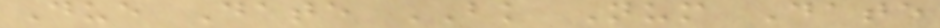Due Date BK Num Date
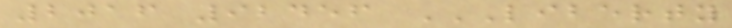2016 92456 LIBERTY
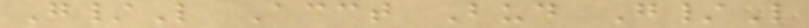G/L Acct Bud G/L
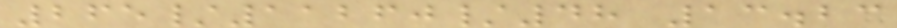265/11260/48 13.23
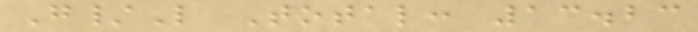G/L Total: 13.23
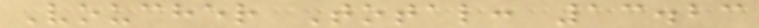Voucher Total: 13.23
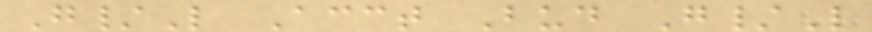G/L Acct Bud G/L
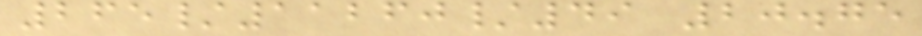265/11260/49 20.75
